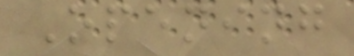Opening
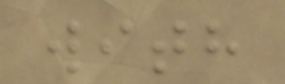with
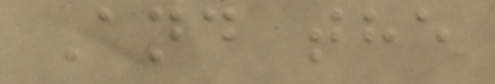And the
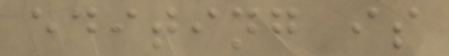editing is
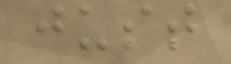just
